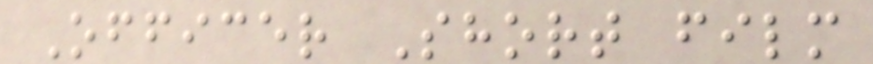Officer Short film
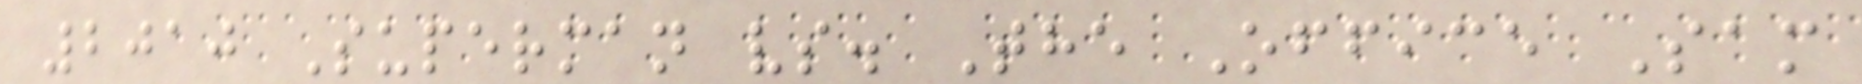2010 Superman vs. The Office Sam
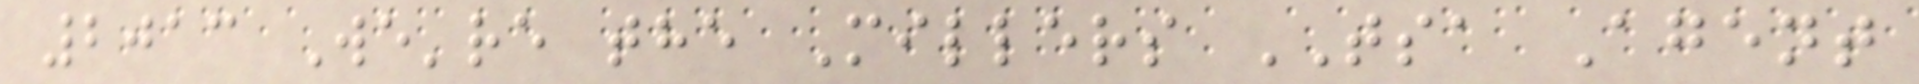2013 We're the Millers TSA Agent
